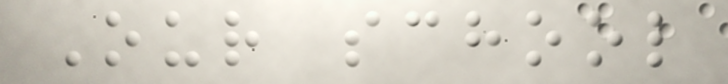Our school
